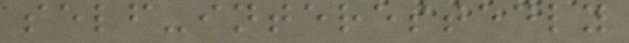self-interestedly
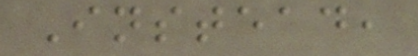Instead,
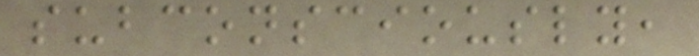subconsciously,
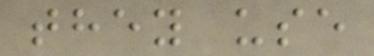they use
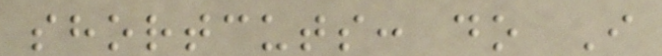shortcuts: do I
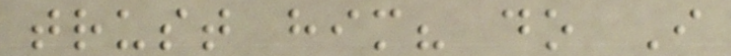trust him? do I
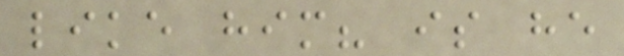like him? is he
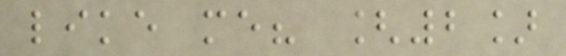like me? [2]
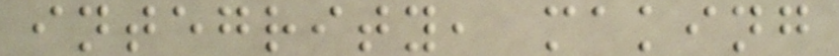integrity, making
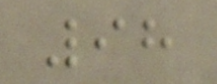98
